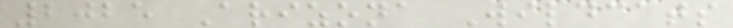2025 Arizona Wildcats
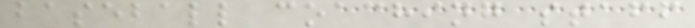baseball coaching staff
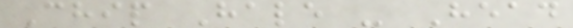Chip Hale - Head
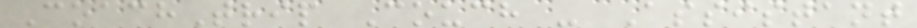CoachTrip Couch - Assistant
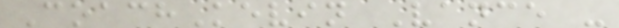CoachKevin Vance -
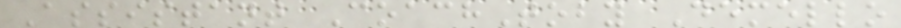Assistant CoachToby Demello
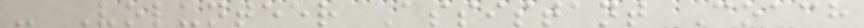- Volunteer Assistant Coach
